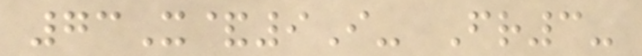73X&9I- Fr3-
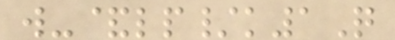w-&lp/k1Q
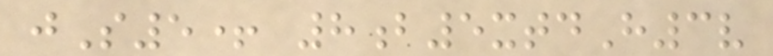jS5+ 8b5xtdH3v
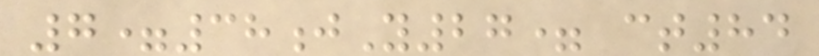7=38jY27= ct84
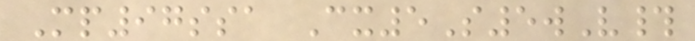Mp97ssa Cx5S5wV#
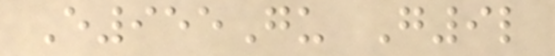E955Gu G9l
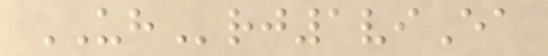UHrj1viEa
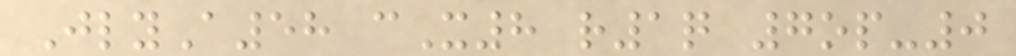JlyA58 cX8 r1q 7op-0
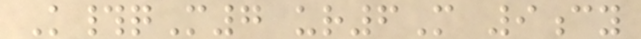K#qM7 ur6M 9cy
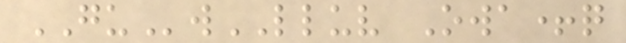GUwLLUV Owa+q
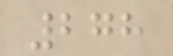278
